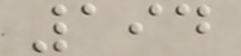194
